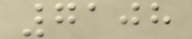7108
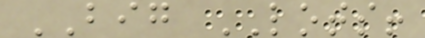BIG LOTS!
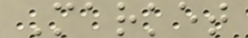Market
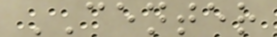CENTER
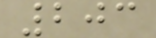203
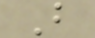B
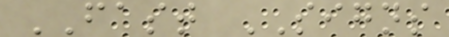FAST SIGNS
